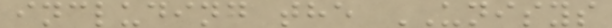including the UNISYS
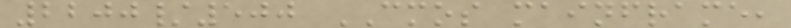2200/500 CMOS mainframe,
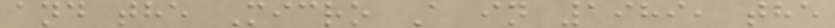and the Micro A in 1989, the
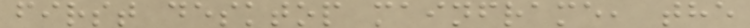first desktop mainframe, the
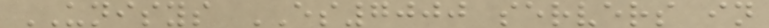UNISYS ES7000 servers in
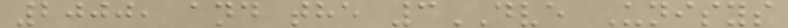2000, and the 3DVE Unisys
